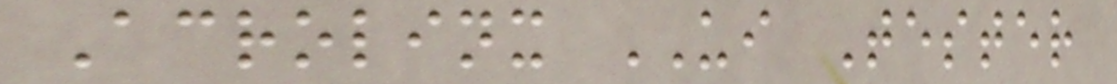Acrolinx UI Tester
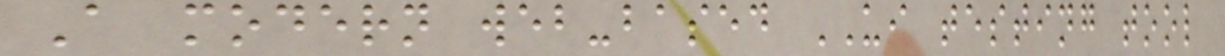A modern web-based UI testing tool
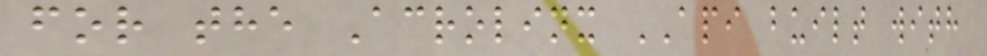for the Acrolinx API built with
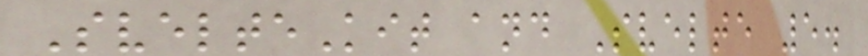SvelteKit and Svelte 5.
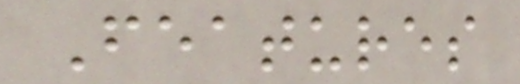Features
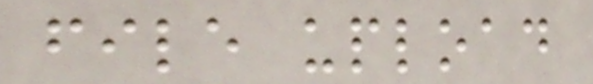file upload
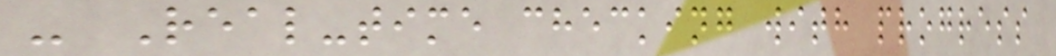- Real-time checking with progress
